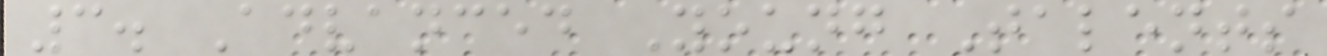3. Advanced Young Talents
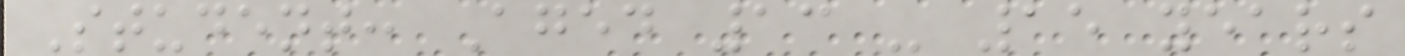Student: Aged 13 - 15 years
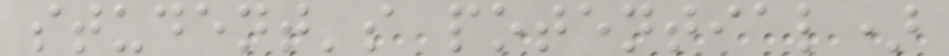student's potential)
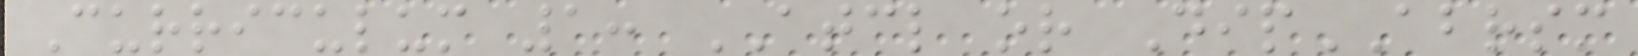Curriculum 1: ATCL or DipABRSM
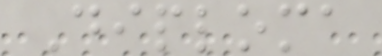Diploma
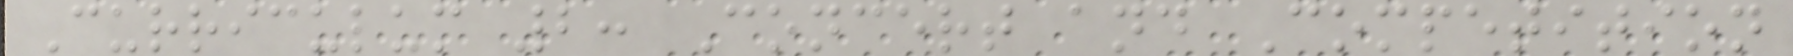Curriculum 2: Concert and Competition
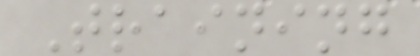Training
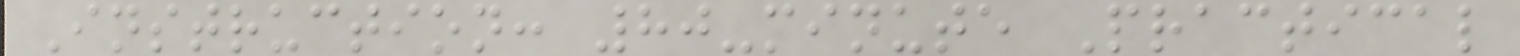Instruction: 80-minute Practical
